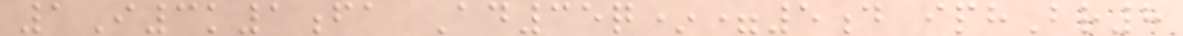1I3k1fa Ad35q*=5d iphBr8
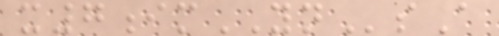x7imYNsA
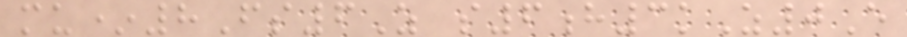mu*8Fs6Z s6h3kZ0E
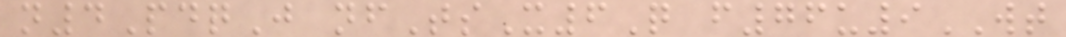n4PdqJ nfTsX6Q f76u9WT
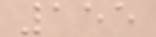155
